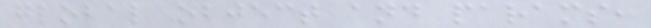global object and params,
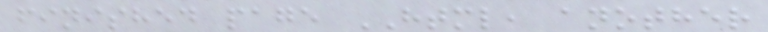finished page HTML, another
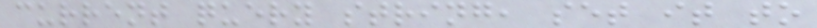current query string, set it to
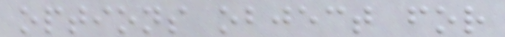options object for
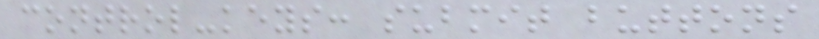control-keys: submit buttons
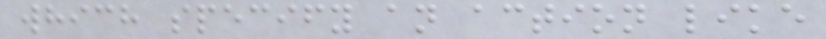which specify an action like
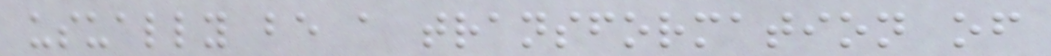usually be a transformation of
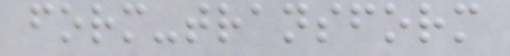form-transform
